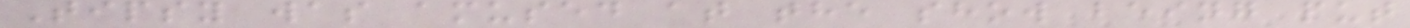Tipsy was amused at the show being put
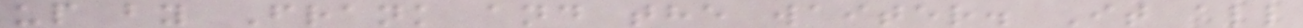up by Frank and the waiter. It all
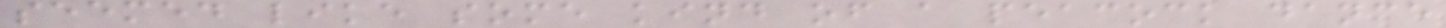seemed like some kind of a peacock dance
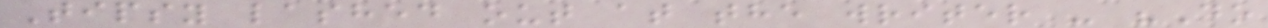Tipsy lashed out at the writer - "Do
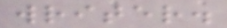writer.
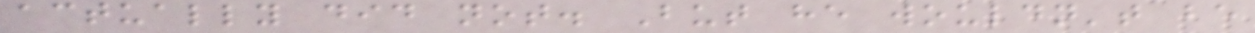actually did not. But he wouldn't be
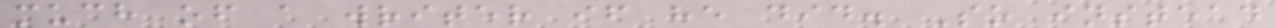much of a writer if he did. So instead
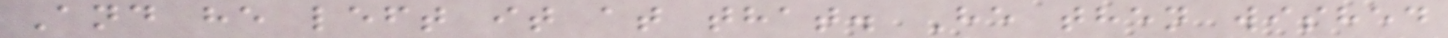And he left it at that. He then wished
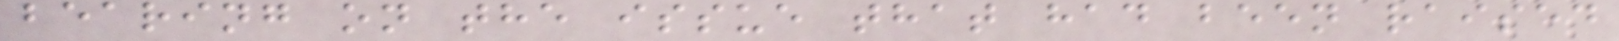bearing on the issue that had been raised
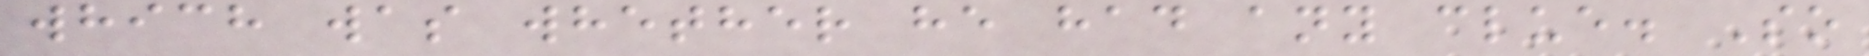which was whether he had any clue. So
